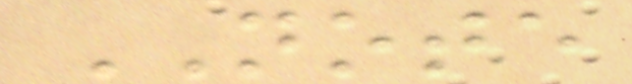NOTE
